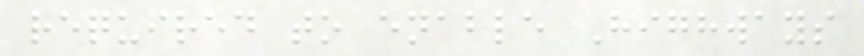required to enable Highways
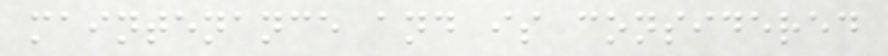maintenance and is considered
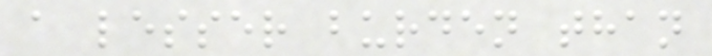a lesser burden than
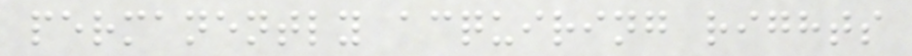permanently acquiring rights
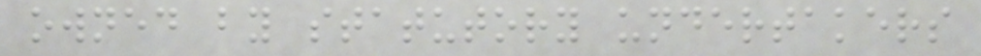owned by statutory undertakers
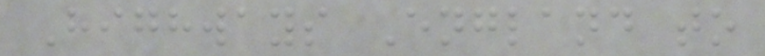Highways England to
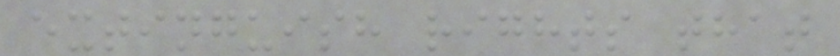extinguish rights that
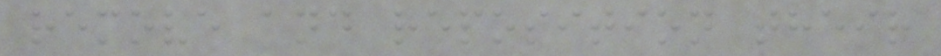remove and reposition their
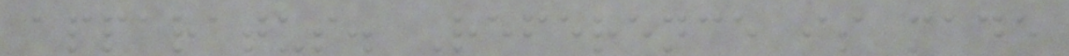apparatus. Reference is made
